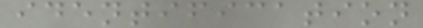identification
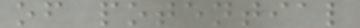of potential
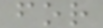for
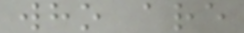who are
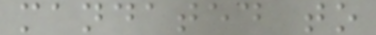mandated to
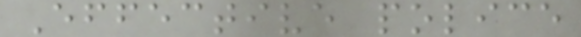Effective police
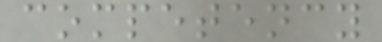competency
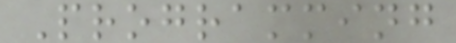Programming
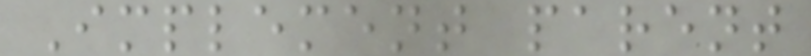Implement parent
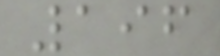196
